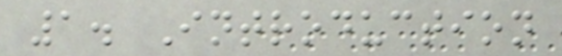1. Introduction
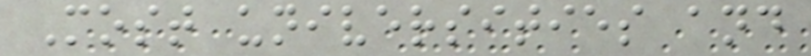Most universities and
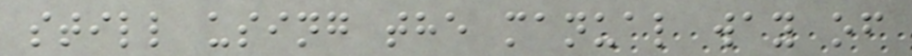still using the manual way of
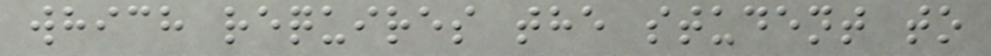which requires the student to
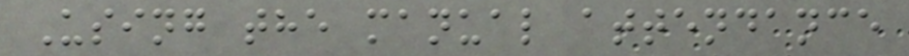Using the manual attendance
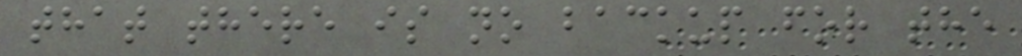that there is no backup for the
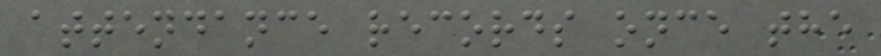attendance records once the
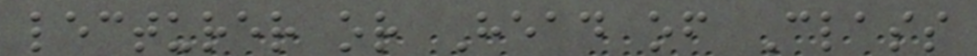lecturer or Head of Class
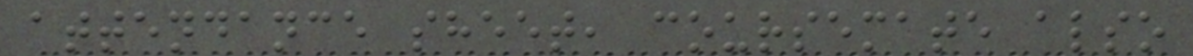attendance sheet, coursemate also
